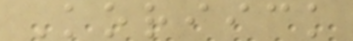Koriick
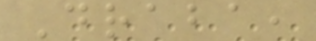Draba,
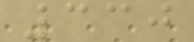330
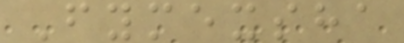Fymexsha
